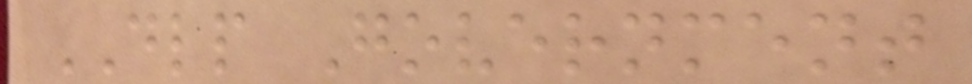DLP Government
